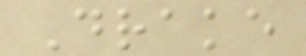Drake
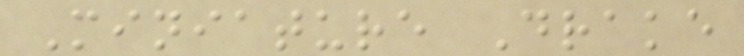Miniature Drake
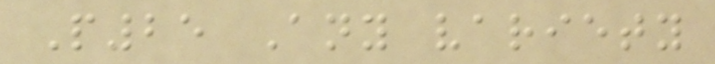P25 Any variety
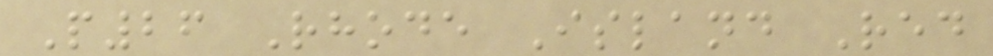P26 Rhode Island Red
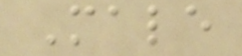Male
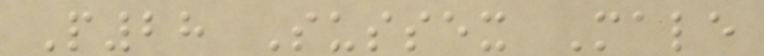P28 Sussex Male
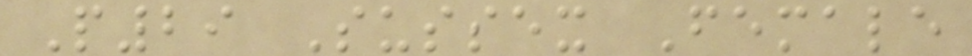P29 Sussex Female
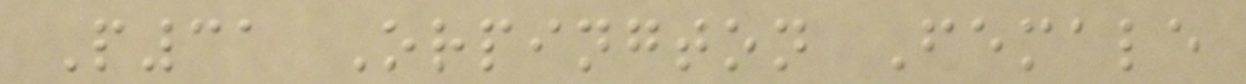P31 Orpington Female
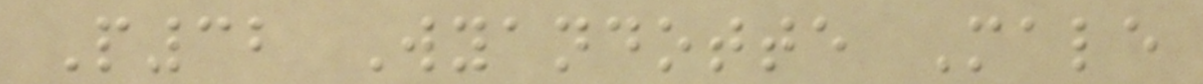P32 Wyandotte Male
